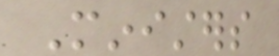Ministers
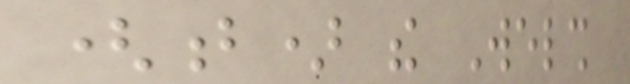(b) the Welsh
